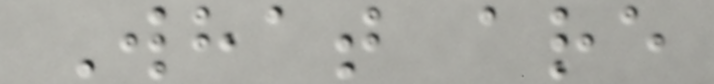What are
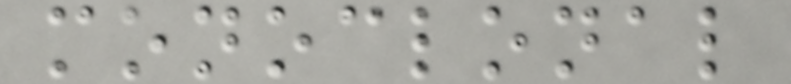monoclonal
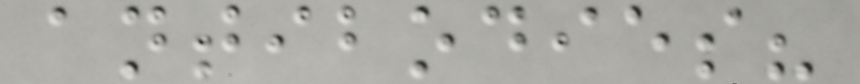antibodies?
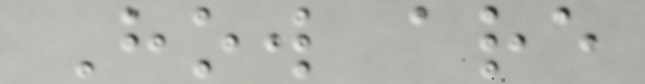How are
